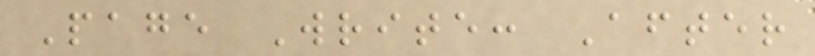Page Write: After
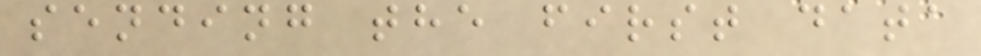sending the first data
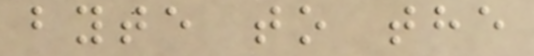byte to the
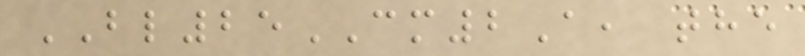BL25CM2A, the
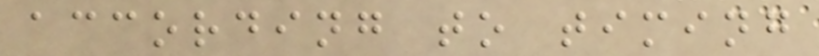according to timing
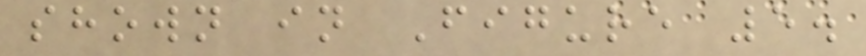shown in Figure 5.
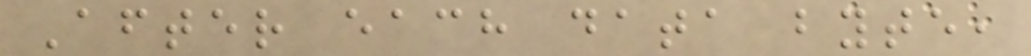After each data byte,
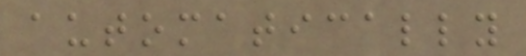automatically
